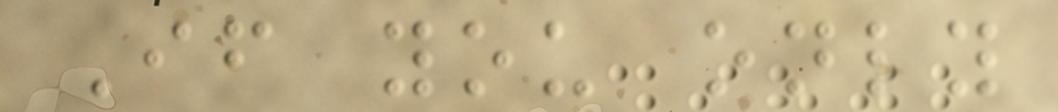If you only
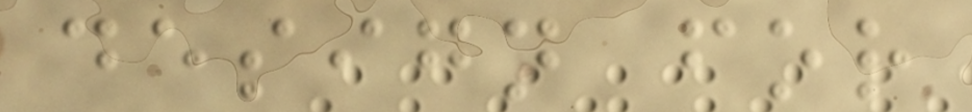design for
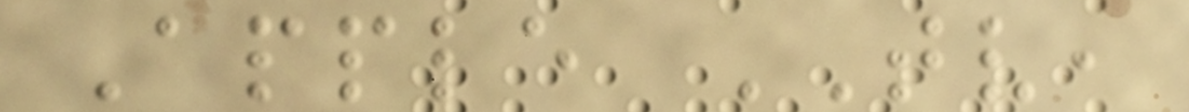Apple TV,
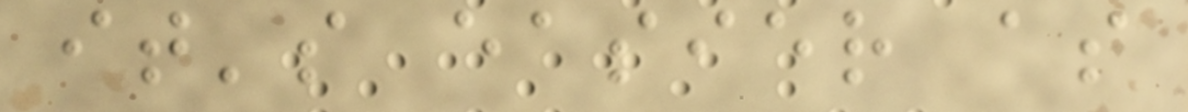it's easier as
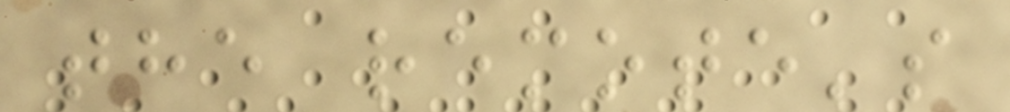the remote's
